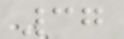37
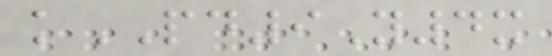kPD9Y4x
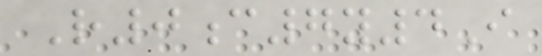R0c7y4I
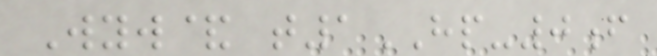Wyw& t1HP-0f
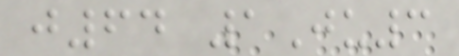j64 1Ju3
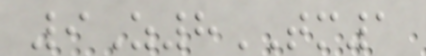9Z8TM1
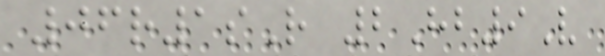06r1sR 2Hb9V
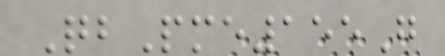QbPme155G
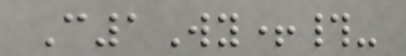C1Wy+#-
